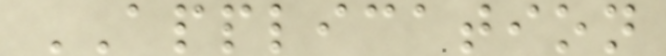APPLICATION
